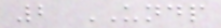2 UNDP
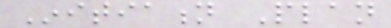Initiation Plan
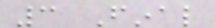3 Final
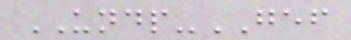UNDP-GEF
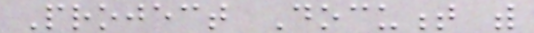Project Document with
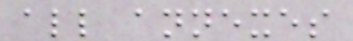all annexes
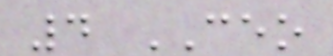4 CEO
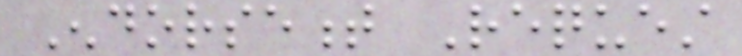Endorsement Request
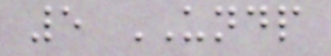5 UNDP
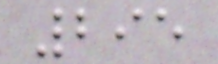295
